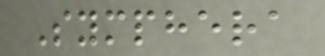Symphera
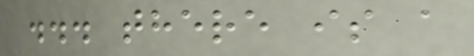... there is a
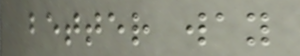better way
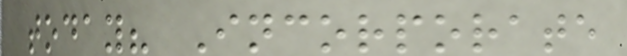today? Incorporate
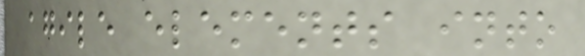agile elements into
